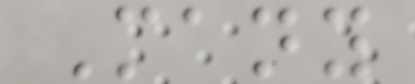Many
